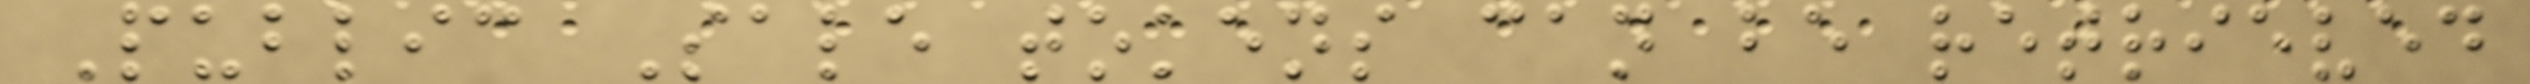Public Sale tokens can be retrieved
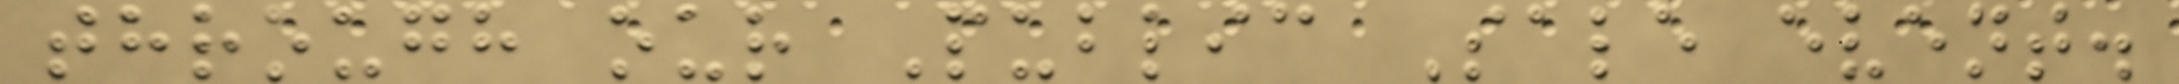through our Public Sale event.
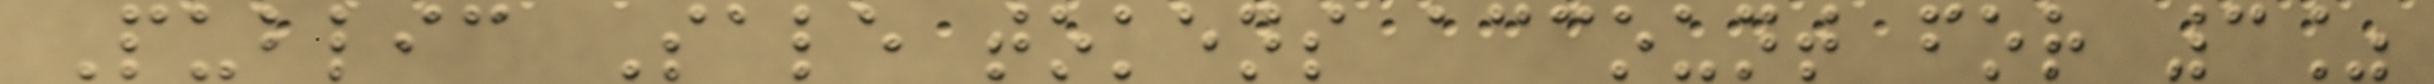Public Sale tokens account for 3%
